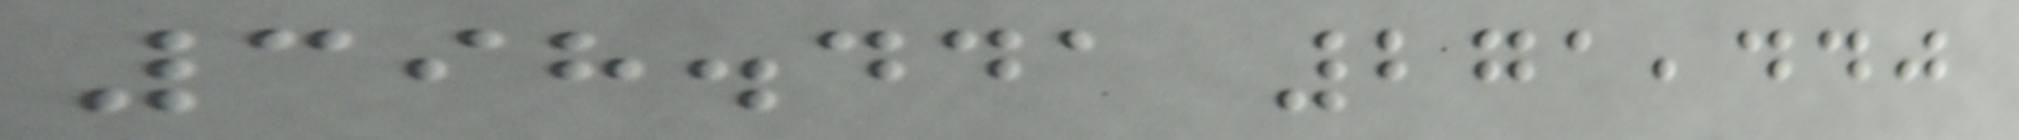398.441 271,440
